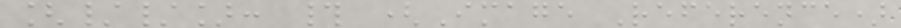[//]: # (Image Reference)
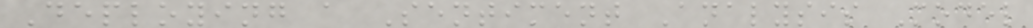Deploying a Sentiment Analysis Model
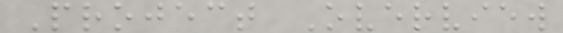Project Overview
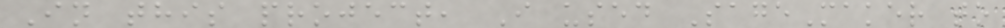In this project, I used SageMaker to
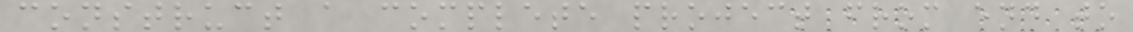construct a complete project from end to
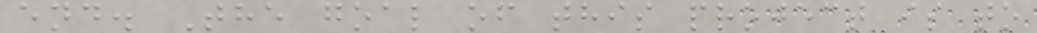end. The goal of this project is to
